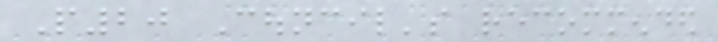P20 Council's recommended
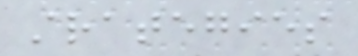strategies
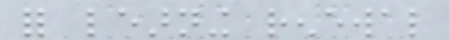for learning renewal
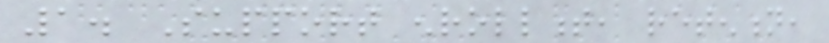1. Support enrollment, retention,
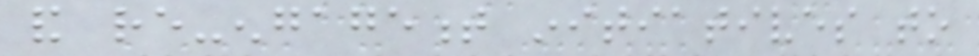and re-engagement initiatives to
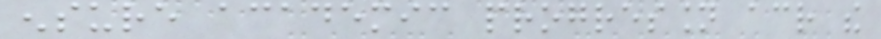ensure academic progression across the
